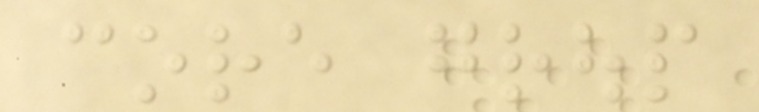core group
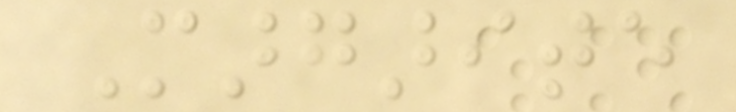Margarite
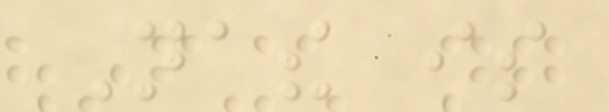Nathe is
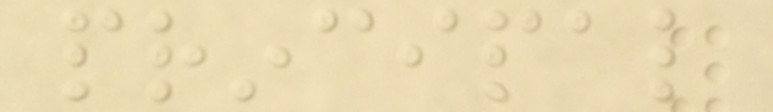principal
